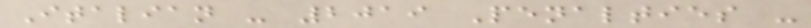Italian - 2019 Penalties -
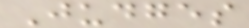Judges
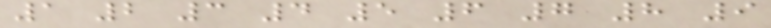1 2 3 4 5 6 7 8 9
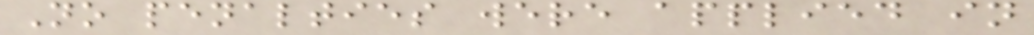No penalties were applied in
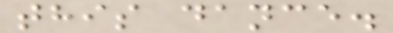this dance.
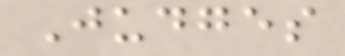Judges
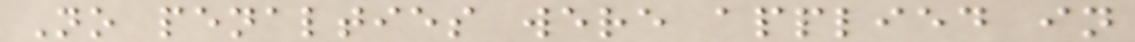No penalties were applied in
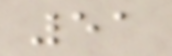51
